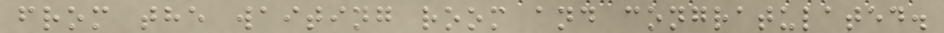from the waiting room and congratulated.
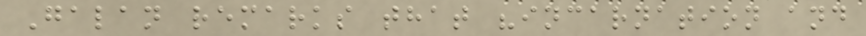Galan remarks that "incarnation and
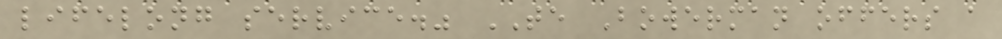lifelong service." TE Bowerman offers a
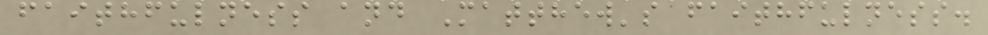faithfulness and Matthew's faithfulness.
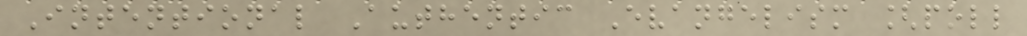Intentional Authentic Evangelism [poll
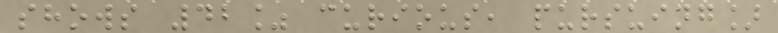shows 42% curious, pursuing]
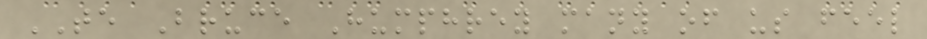TE Bruce Humphrey many of us feel
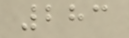283
